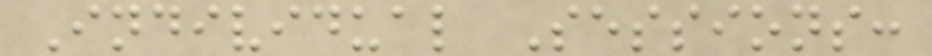Individual Sessions:
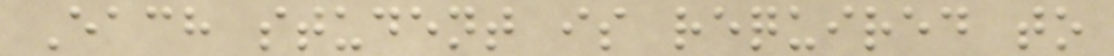Each student is required to
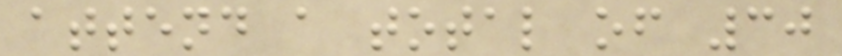attend a total of 30
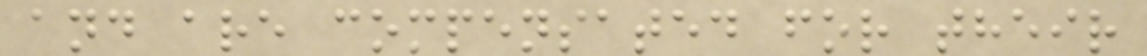and are compensated for their
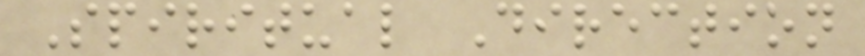Spiritual Direction
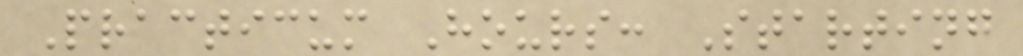Practicum Hours: Starting
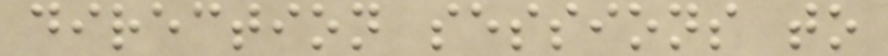direction sessions to
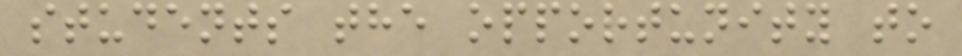students the opportunity to
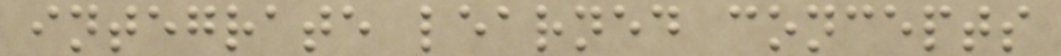integrate learned concepts
